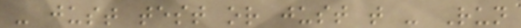- just test or just t - Run
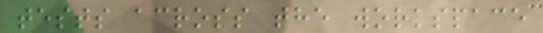tests across the workspace
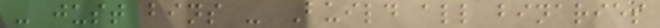- just bins - Build all binaries
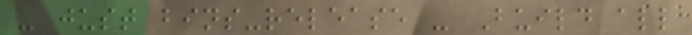- just bins-release - Build all
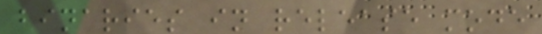binaries in release mode
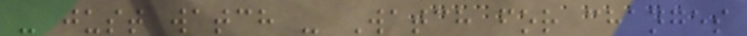- just watch - Watch for changes
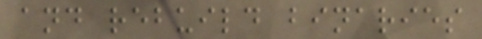and rebuild binaries
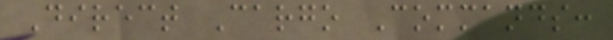Direct Cargo Commands:
